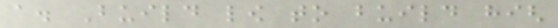a. Build low to build high
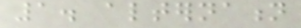1. alternation
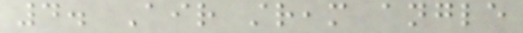4. Air stream angle
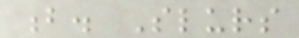b. Slurs
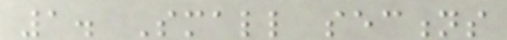1. Small sections
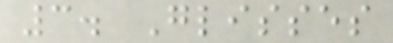3. Glisses
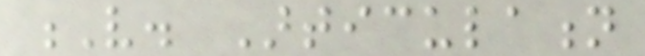V. Articulation
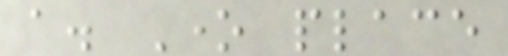a. One place
